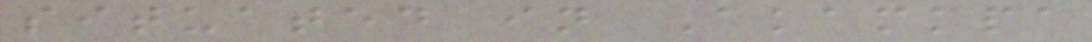situated in Akamkpa
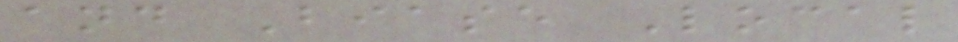and Biase Local
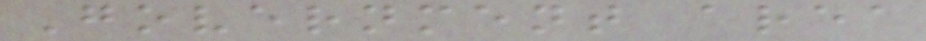Government area
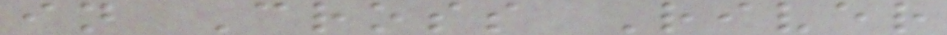in Cross River
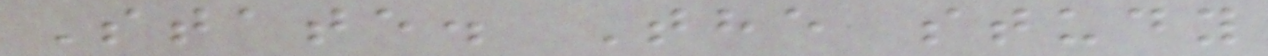State. The study
